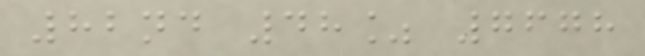82nd 48% 7678
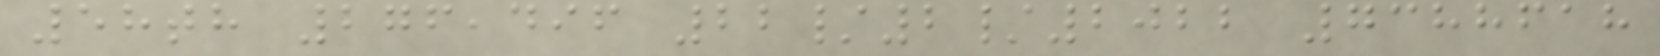58th 276,496 22/2/2022 7388618
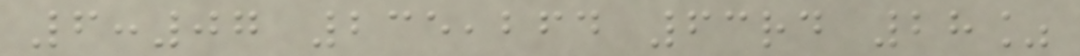6:07 235,264 63rd 28%
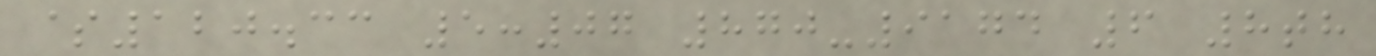$120.33 5:07 870-9174 6 8th
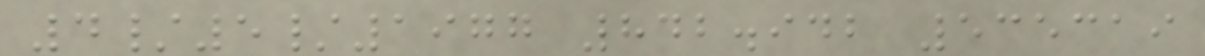4/5/1977 842.942 535319
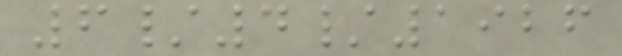6/4/1926
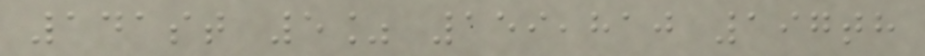141st 5% 159,810 197th
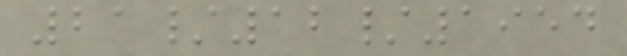21/12/1954
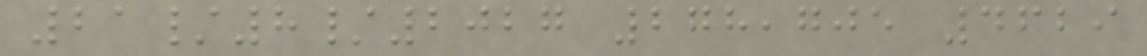21/8/2027 278,705 4629
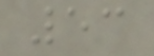53
